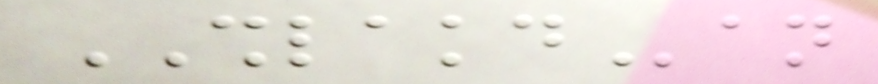SHLAKDan
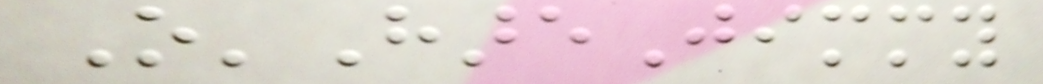O'HareJimmy
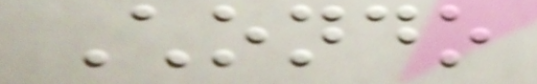Chondo
